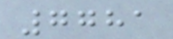7781
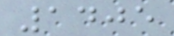1405
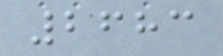2683
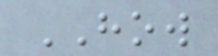HOW
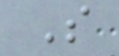S
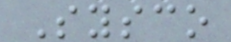Sysco
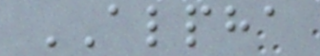ALPHA
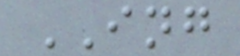ING
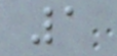1
